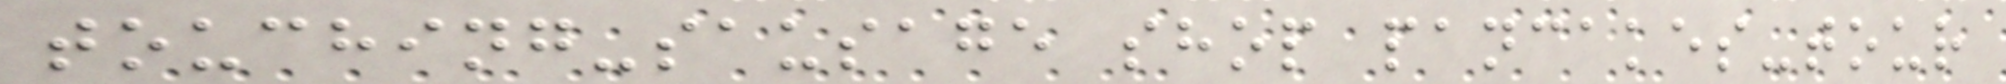touching-sausage shop pancakes-tour
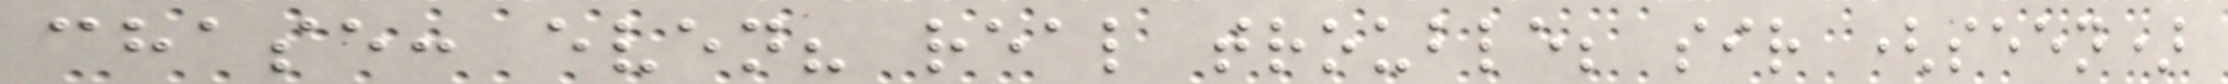chase: even? real trouble; sir (seen)
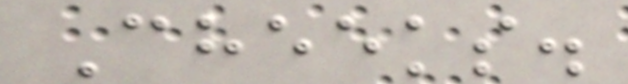Cheeks.
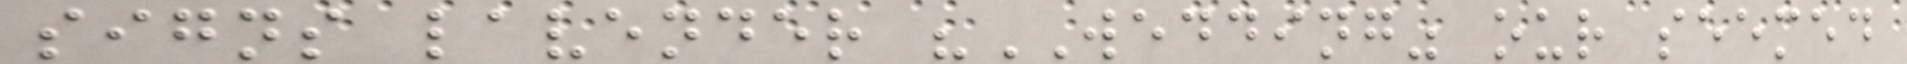signs lavender "WEDDING" our seemed
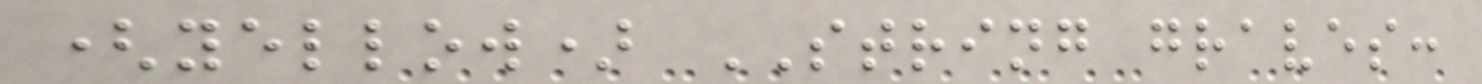(yellow) STRING graves:
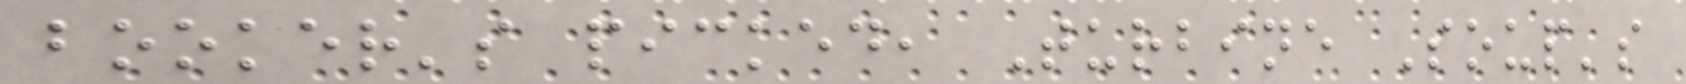booker's picked, Turbine Soup's
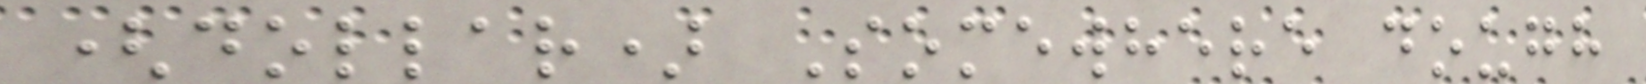(dollar) Somewhere dough
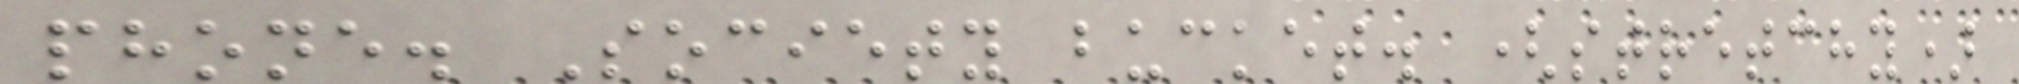phone. Society bucket. (stretchy)
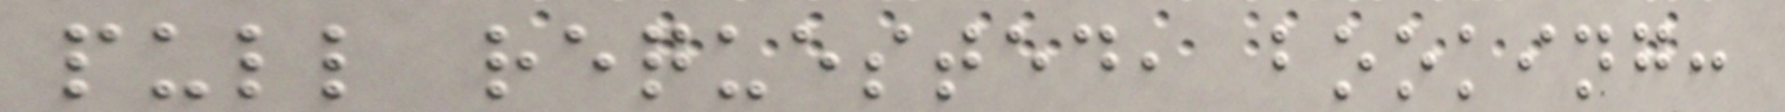pull requested, booking:
